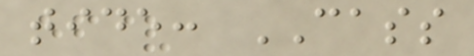tide: CASS
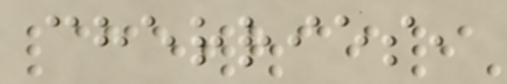cherries,
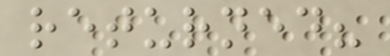returned?
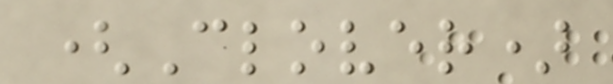(Clover)
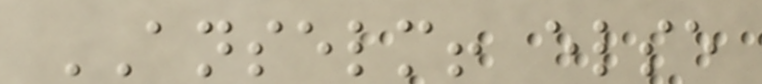ANSELM! else
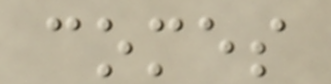comes
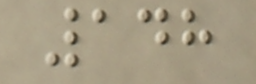148
